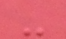-
